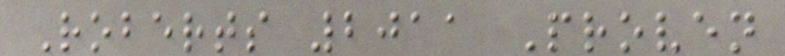Roberts 2011 Proven
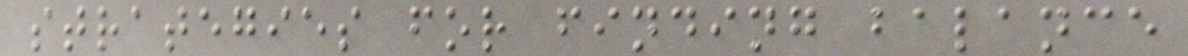strategies for finding balance
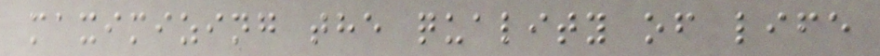maximizing the quality of life
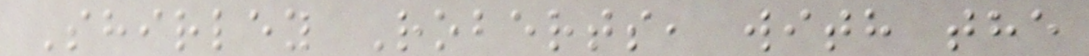Shirley Roberts, with the
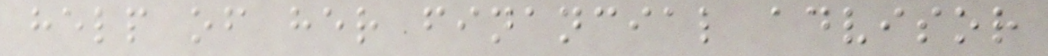help of her financial advisor
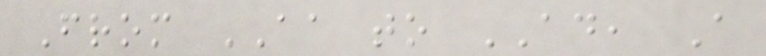From AA to AD, A
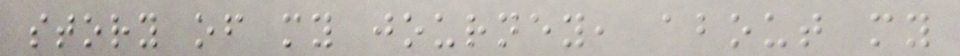story of my journey, about my
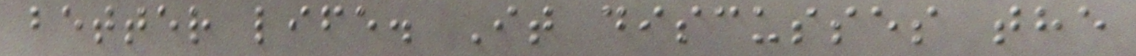better life. It discusses the
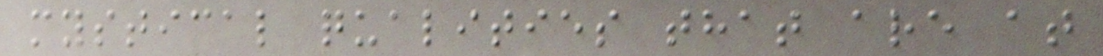mystical qualities that are at
